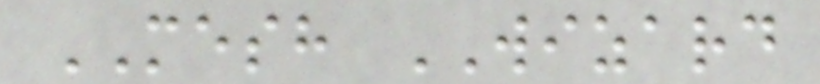MESH WIZARD
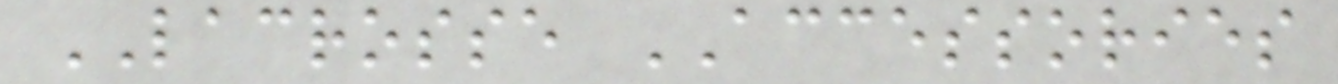LACROSSE ACCESSORIES
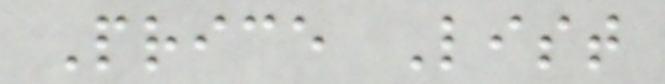Price List
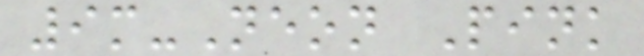9m-Neon Pink
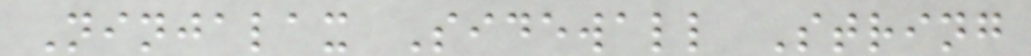Ninjalax Sidewall String
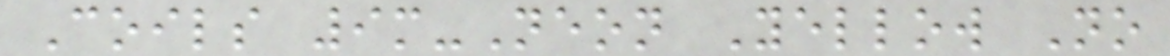Coils 9m-Neon Yellow No
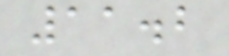11.2
